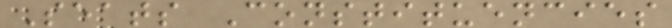Seats Constituencies
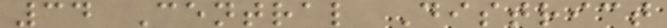34 Central District
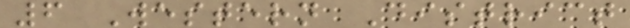6 Western District
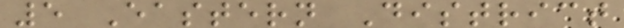5 Eastern District
